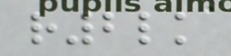r2lk
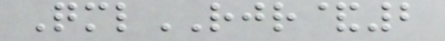QmlRJR&2
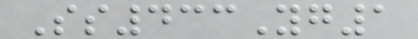Ss433Yg1
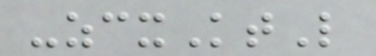-zcxKtL
